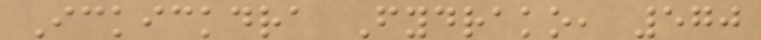Ickickdra Fydrako, 570
